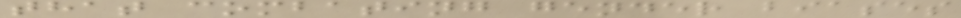that combating gender biases
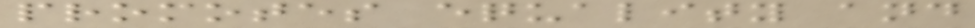promotes equality and
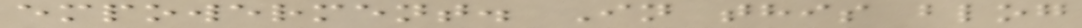empowerment. In this blog
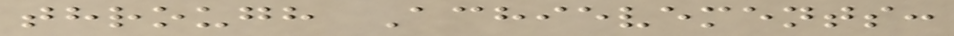through Achievements:
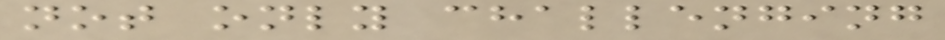not only challenging
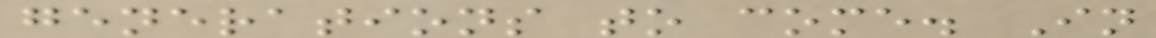generations to come. In
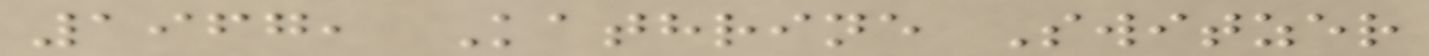1967, Kathrine Switzer
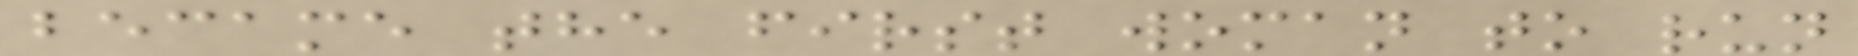became the first woman to run
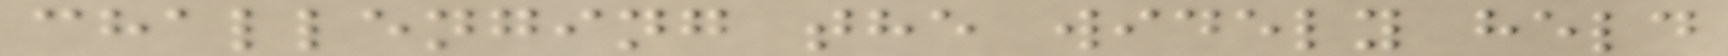challenging the widely held
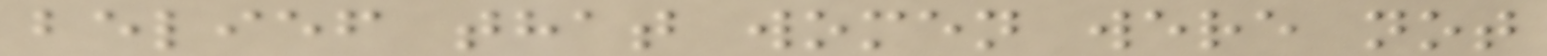belief that women were not
